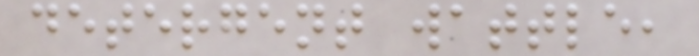detergent wattle,
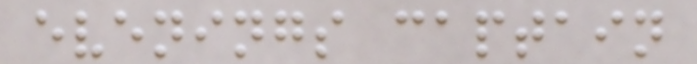evenings captain
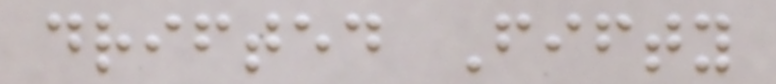drifted Fifty
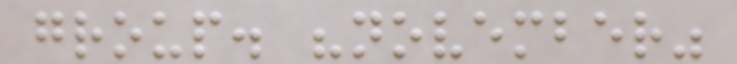group. "november"
